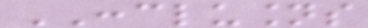CONCLUSIONS
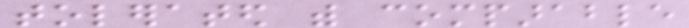tolerated with comparable
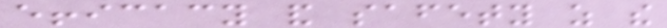efficacy and safety as the
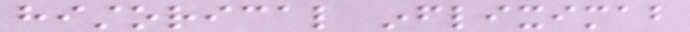historical infliximab
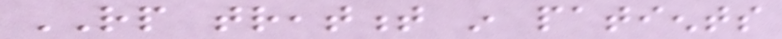RP treatment in patients
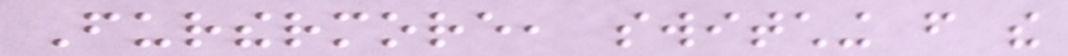Furthermore, switching from the
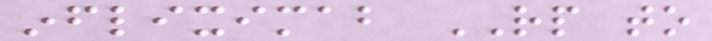infliximab RP to
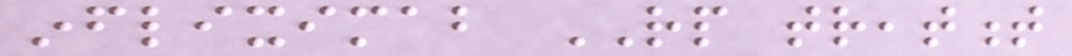infliximab RP treatment
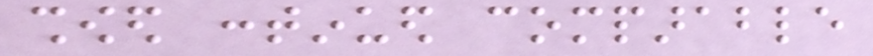showed continued comparable
